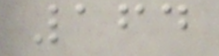164
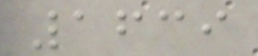1639
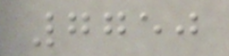7750
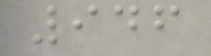946
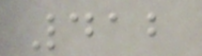412
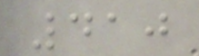410
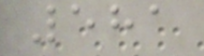581
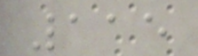115
